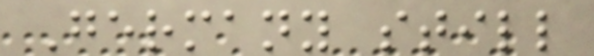Germany still
